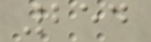254
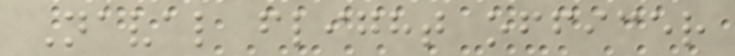Naval flight officer
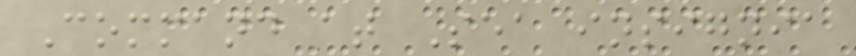Command at Sea insignia
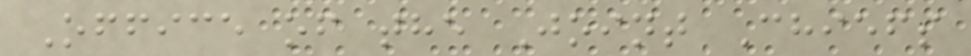Office of the Joint Chiefs
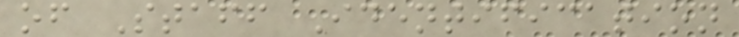of Staff Identification
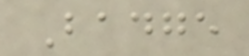Badge
